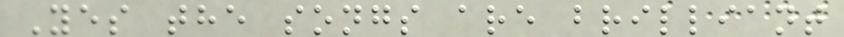Yes the songs are brilliant
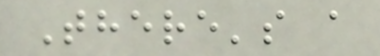There's a
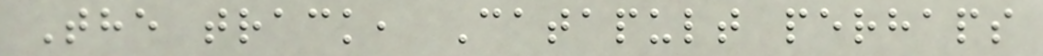The track, Catapult perhaps
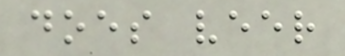does veer
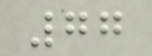77
